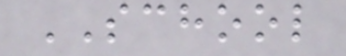SCHOOL
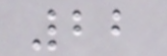22
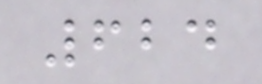624
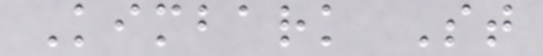Kimbark St
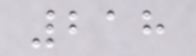218
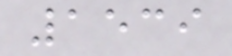1539
